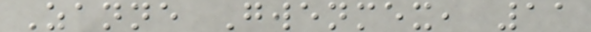Zanne Gwenmex, 11
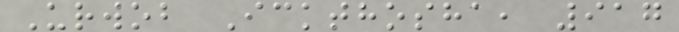Urwob Ickthosha, 917
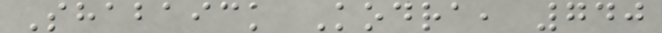Shabaick Kodra, 740
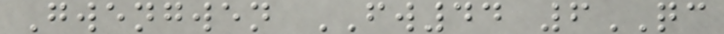Gwengwen FW44 6QC
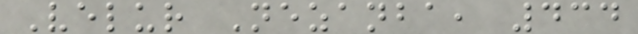Velur Nezanba, 434
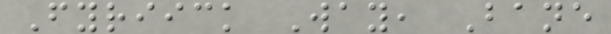Fyriick Way, Bane
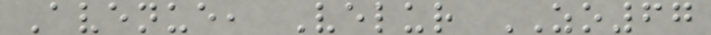Avenue, Velur ZO67
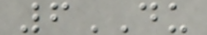6DU
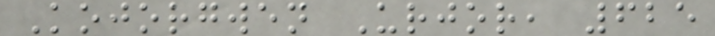Kojorgwen Urjor, 625
